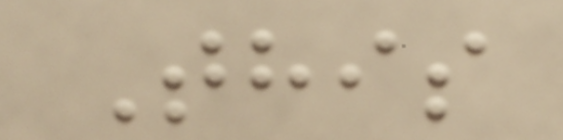This
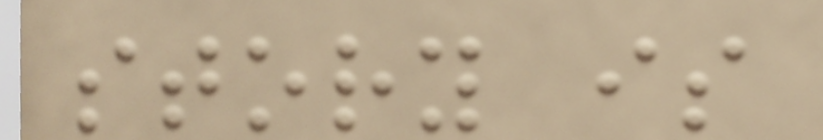story is
